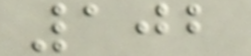102
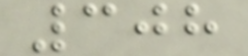308
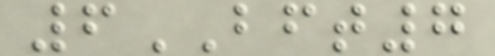6BFT7
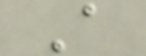A
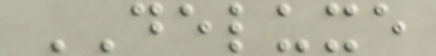DELUXE
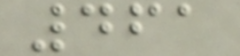461
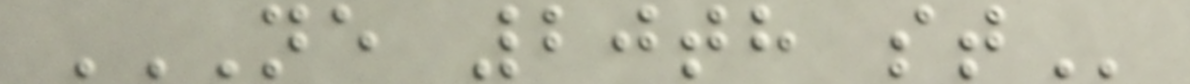NE 20TH ST
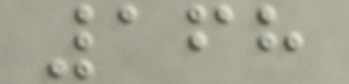168
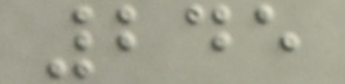245
